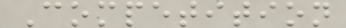Competition
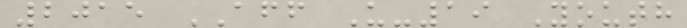2015 AFF U-19 Youth
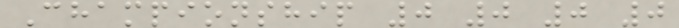Championship 0 0 0 0
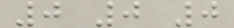0 0 0
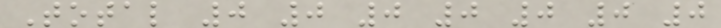Total 0 0 0 0 0 0 0
